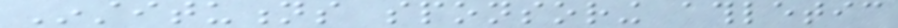Institutions sponsoring athletic
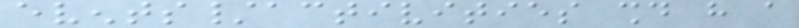events/activities should have a
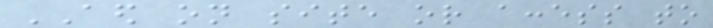AED on site or access to
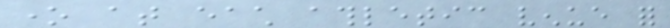one at each athletic venue for
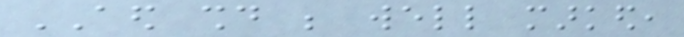AED should be well marked,
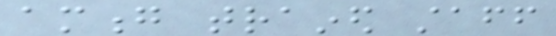among trained staff
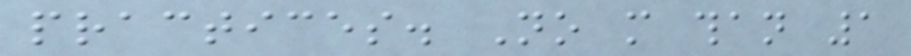practices. No more than 1
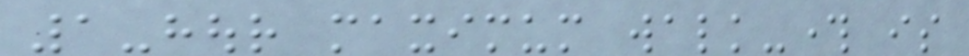1-hour maximum walk-through is
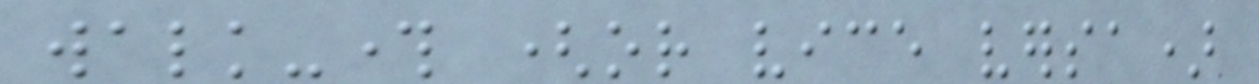walk-through (or vice versa)
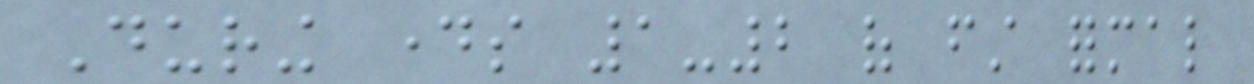During days 1-2 of first formal
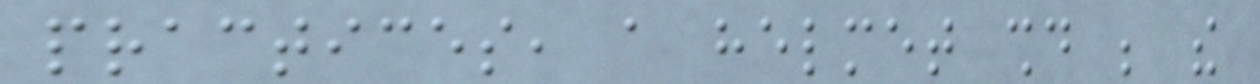practices, a helmet should be the
